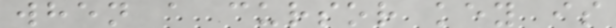when a cursor key is
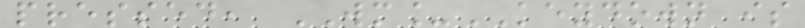pressed, WM_KEYDOWN is
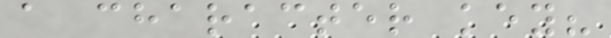a character key?
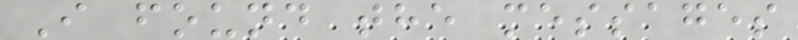I found the messages
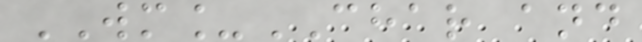WM_CHAR and
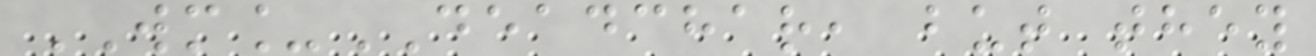WM_DEADCHAR, but they
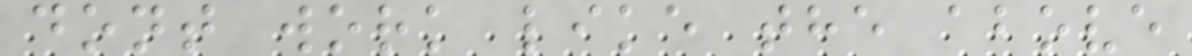dont work like the above
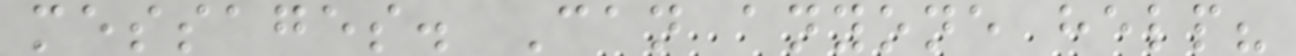messages. Can anyone help?
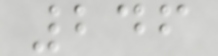246
